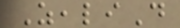ZealiD
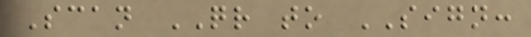Scan QR to SIGN:
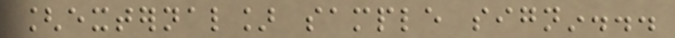[external] sample signin...
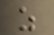as
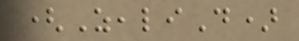(ZealiD)
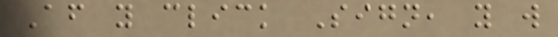After you click Sign, you will
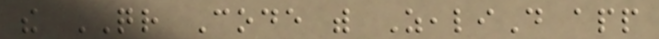the QR Code with ZealiD app
